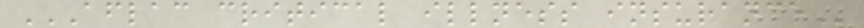AFLAC CRITICAL ILLNESS INSURANCE
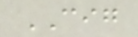CIG
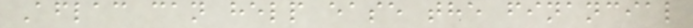Aflac can help ease the financial
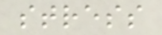stress
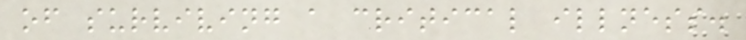of surviving a critical illness.
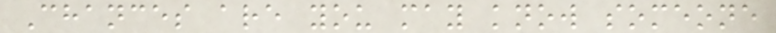Chances are you may know someone
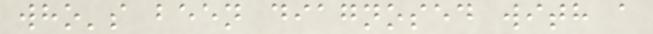who's been diagnosed with a
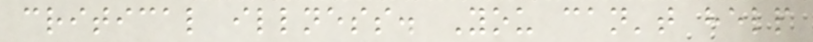critical illness. You can't help
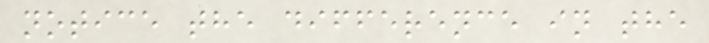notice the difference in the
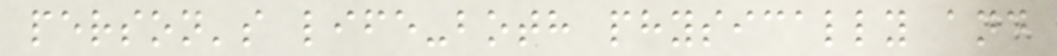person's life-both physically and
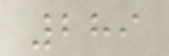289
